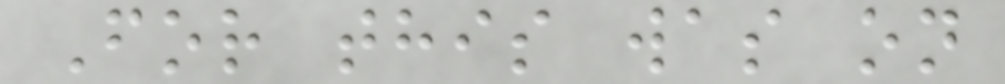For this was on
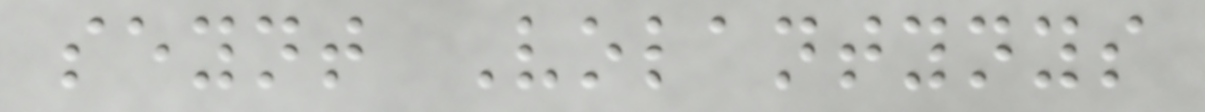seynt Volantynys
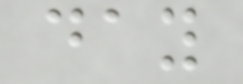day
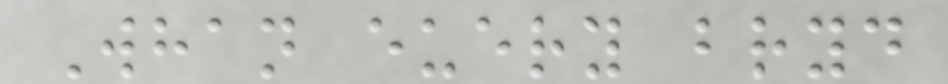Whan euery bryd
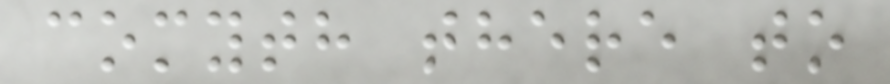comyth there to
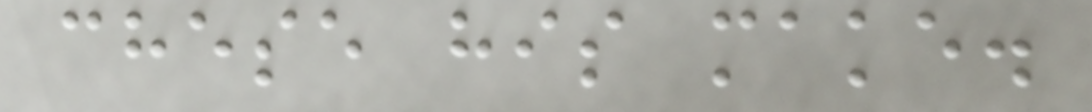chese his make.
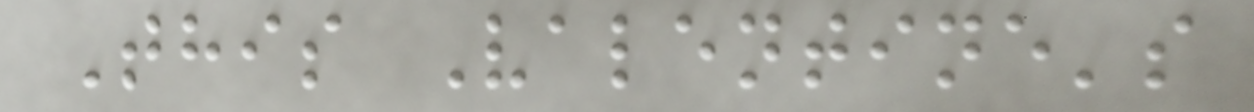This Valentine's
